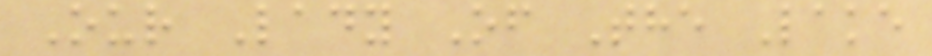Our Lady Of The Lake
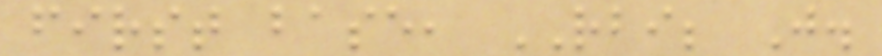first base, RBI; J.
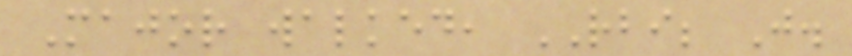Major walked, RBI; J.
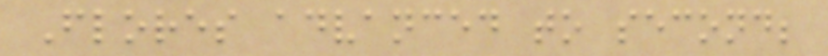Flores advanced to second;
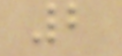2
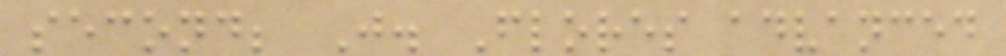second; J. Flores advanced
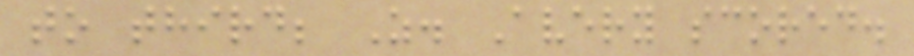to third; Z. Avery scored.
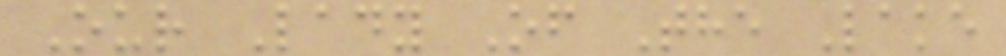Our Lady Of The Lake
